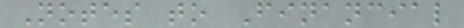Notes to Financial
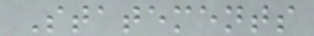Statements
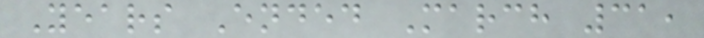Years Ended March 31,
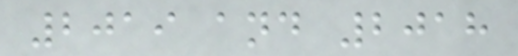2019 and 2018
